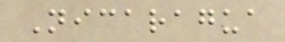Nicaragua
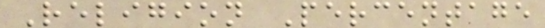Religion Percentage
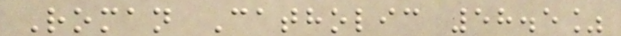Roman Catholic 58.5%
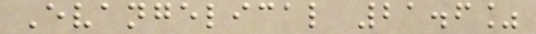Evangelical 21.6%
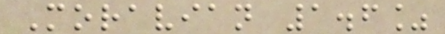Moravian 1.6%
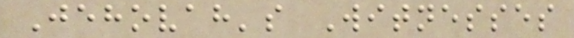Jehovah's Witnesses
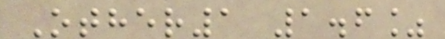Other1 1.6%
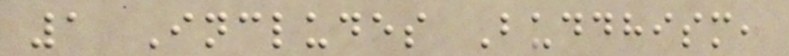1 Includes Buddhism,
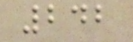242
